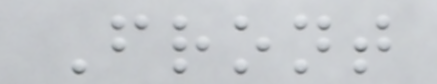Front
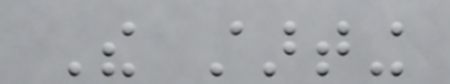The starting
